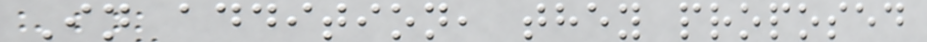In addition, they proposed
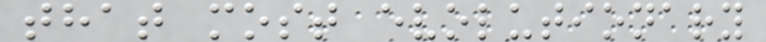that most evolutionary
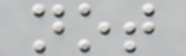not
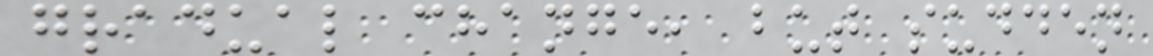gradual change, but sudden
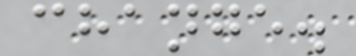change.
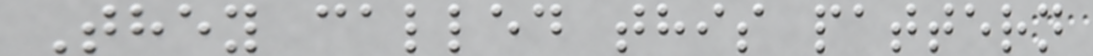They called this pattern
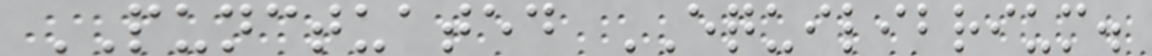PUNCTUATED EQUILIBRIUM.
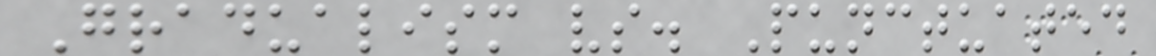Gradualism vs. Punctuated
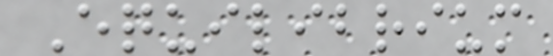Equilibrium
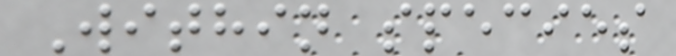Within species
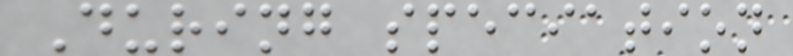During speciation
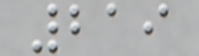219
